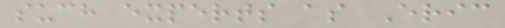such experts as Eric
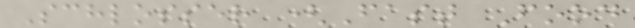Schlosser (Fast Food
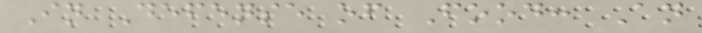In Defense of Food: An
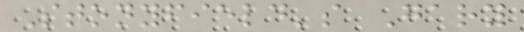Stonyfield's Gary
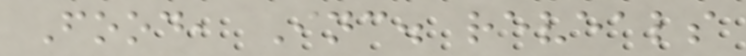Food, Inc. reveals
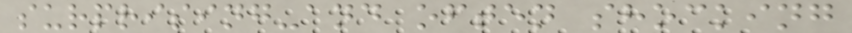surprising-and often shocking
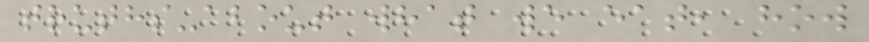truths-about what we eat, how
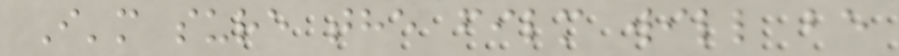I'm sure the film will be
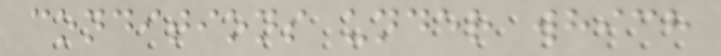conditions under which
